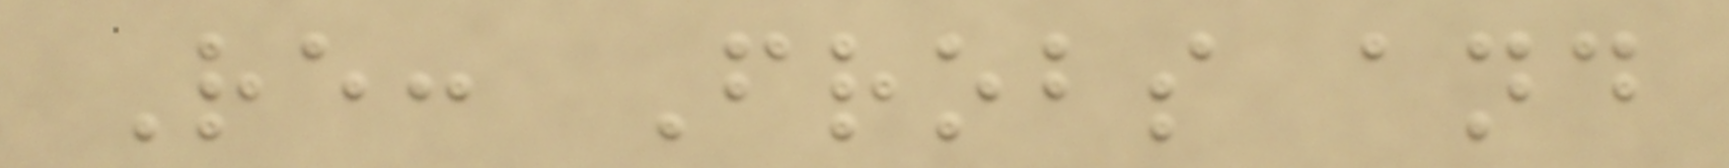Re: Frobs and
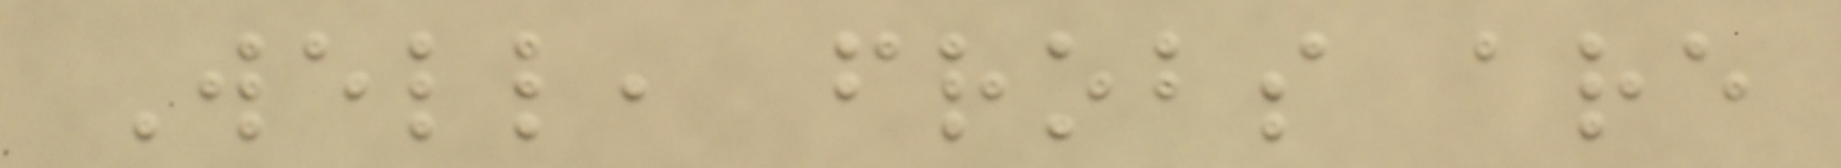Well, frobs are
